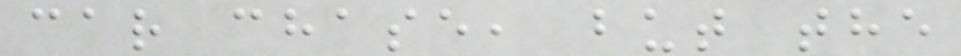car chase, but the
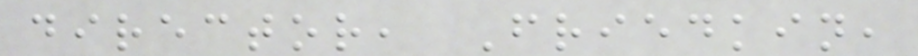director, Friedkin,
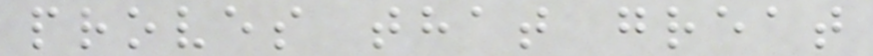proves that great
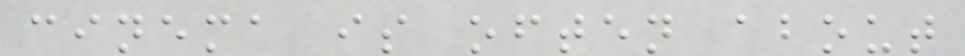cinema is often about
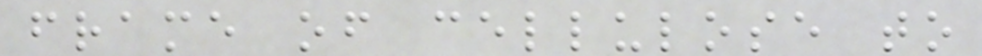frame of cellulose to
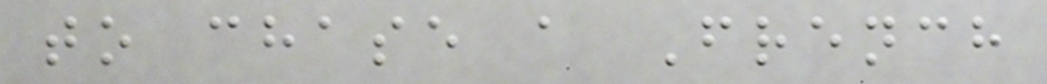to chase a French
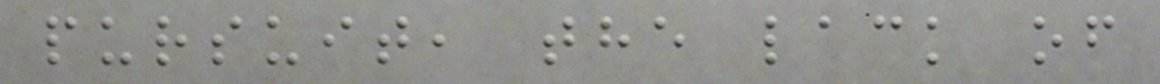pursuit, the lack of
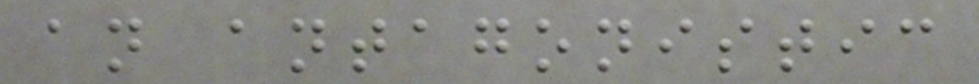an antagonistic
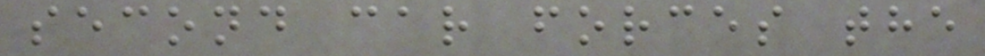second car forces the
